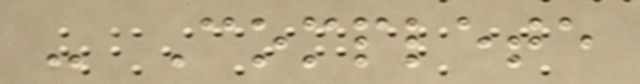- Complete
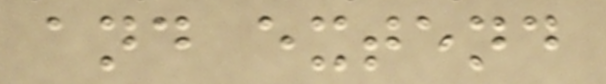and extend
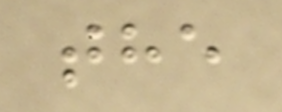the
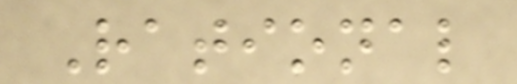Rational
